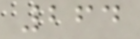264
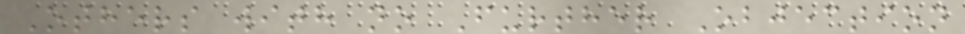Others with no Further Objection
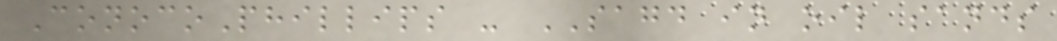ConocoPhillips - SAGD in oil sands
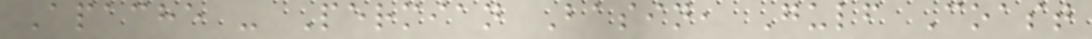Apache - Permian Basin, Gulf Coast
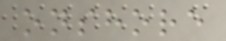onshore
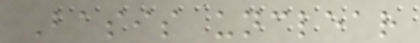Basis unclear
